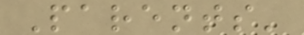Parents'
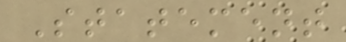Statement
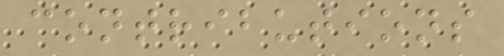contributions
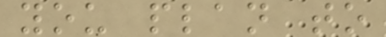you plan to
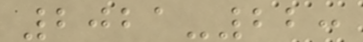2021-22:
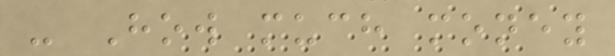- How much money
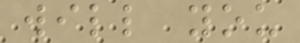will you
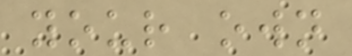your own
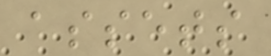assets
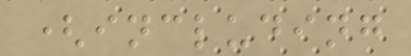(including
